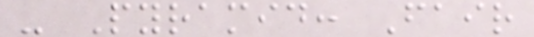- Pyramid: Fair
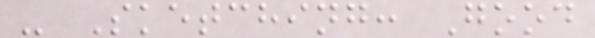- Sketching: Good
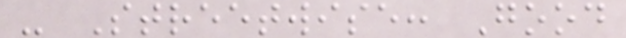- Streetwise: Good
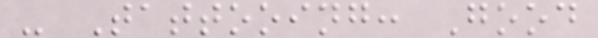- Tattooing: Good
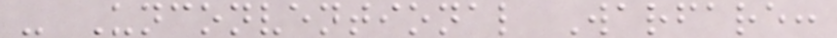- Unconventional Warfare:
